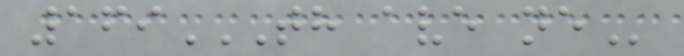169TH AVE NE
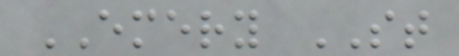EMERY ST
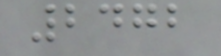2472
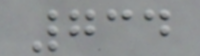734
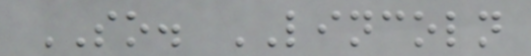SO. LINCOLN
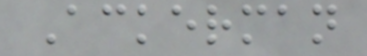Ackerman
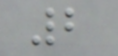2
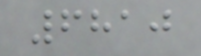6810
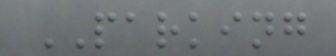PARKING
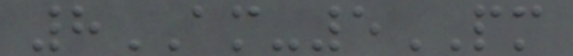8AM-5PM
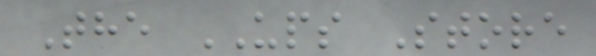The UPS Store
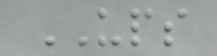UPS
